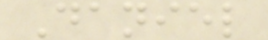Daniel
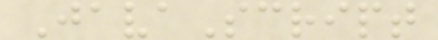JavaScript
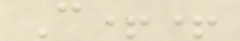C++
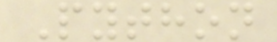Python
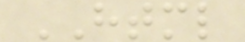HTML
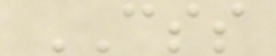CSS
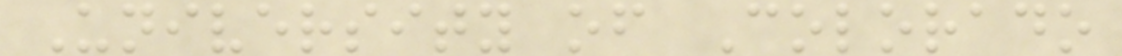University of Colorado
